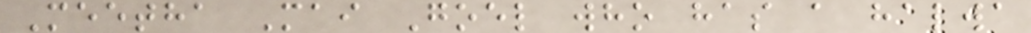Meetha Mai Goel who has a halwa
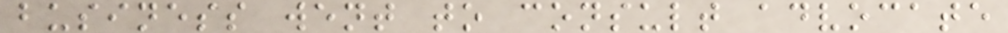business went to consult advocate
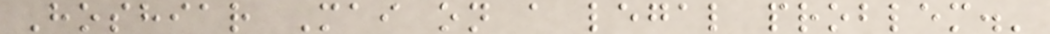Hoshiar Mai on a legal problem.'
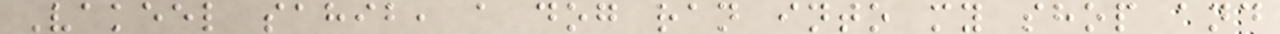Vakeel sahib, a dog ran into my shop and
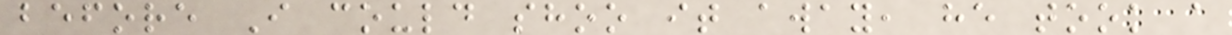before I could shoo it away, he took a
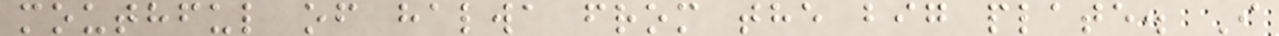mouthful of halwa from the big plate. I
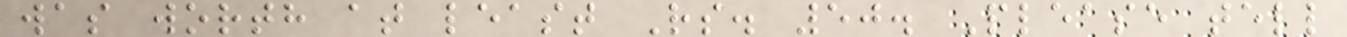was worth at least Rs. 50. Please tell
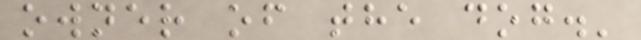owner of the dog.'
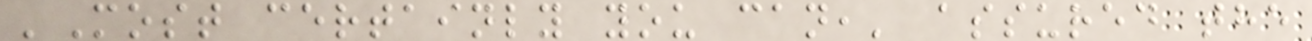'Most certainly you can,' assured the
